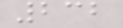232
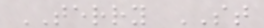TERRY ST
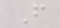F
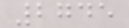2745
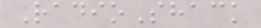RadioShack
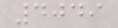4049
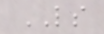LS
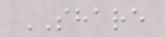SHARE
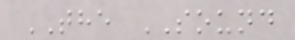THE SOUND
